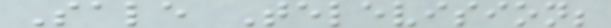Sale Television;
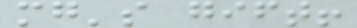mg's gift!
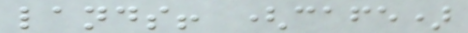lands! (cafe)
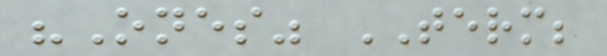"Ones" TERM;
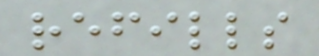refills
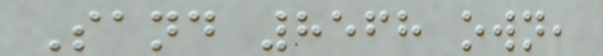Sand 8568 own,
